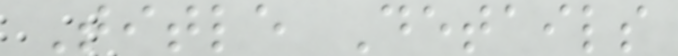Title Details
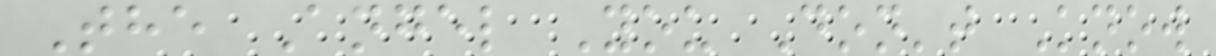The Angel You Don't Know
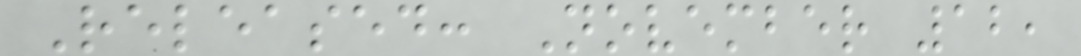Released: November 12,
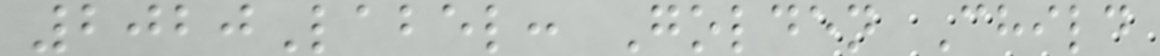2020Label: Golden Child
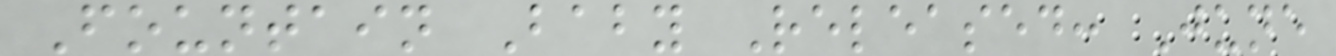Fountain Baby Released: June
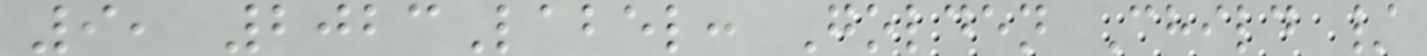9, 2023Label: Golden Child /
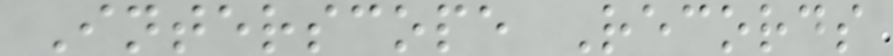Interscope Records
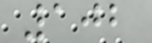102
